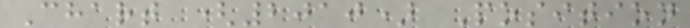Chart (2010) Position
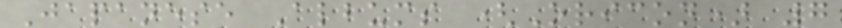Japanese Albums (Oricon) 7
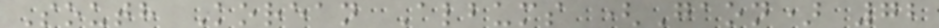South Korean Albums (Gaon) 72
